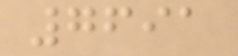7691
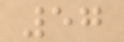57
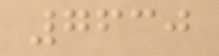7630
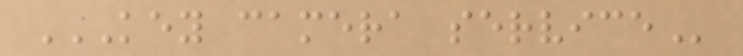KEY CAMERA SERVICE
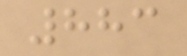883
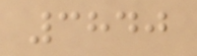3840
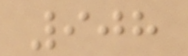908
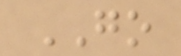GO
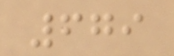679
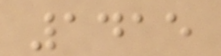1415
